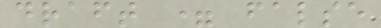draft = false
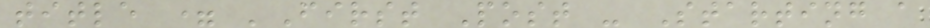title = 'First Post - Starting a
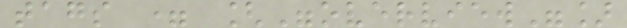tags = ["overview"]
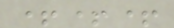+++
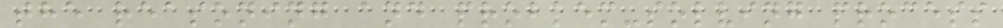the reasoning and problem-solving process
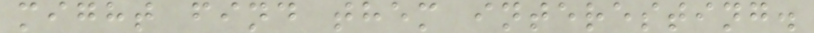might find them interesting.
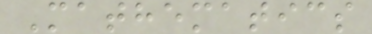Mathematics
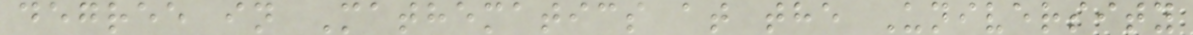degree in Mathematics at the University
